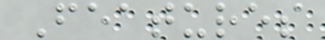Features
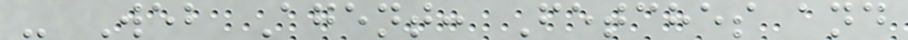- Web Agent: Fetches and
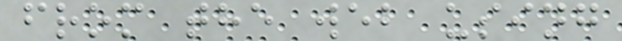from the web using
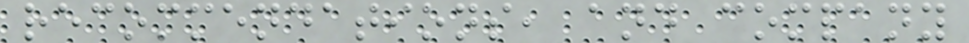recommendations, and company
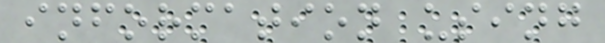information using
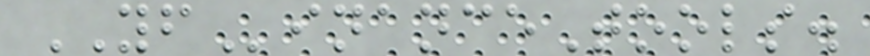YFinanceTools.
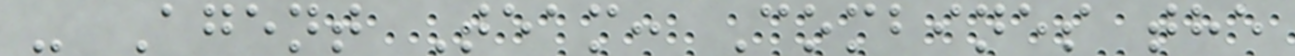- Agent Team: Combines the
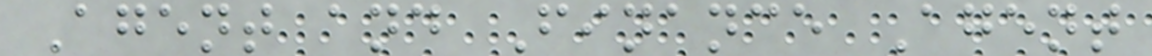Agent and Finance Agent
